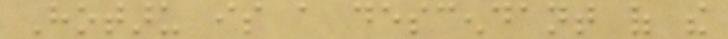Hotaru is a descendant of the
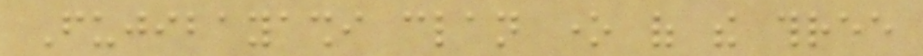Fujibayashi clan one of the three
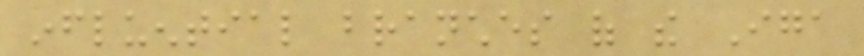influential branches of the Iga
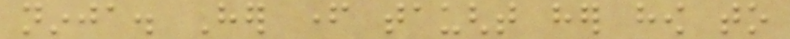ninja. Her father taught her how to
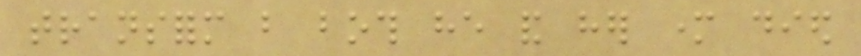transform but both he and her mother died
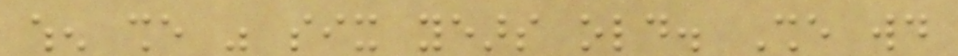when she was six years old. She would
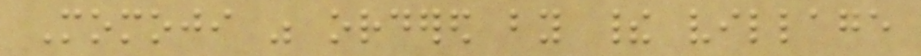Momoji was ordered by their village
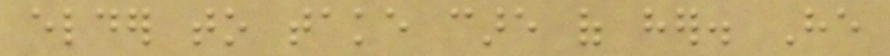elder to take care of her. He
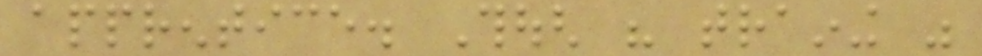apprentice. Though his training was
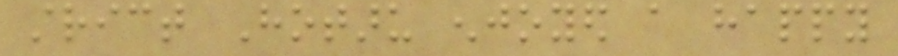strict Hotaru enjoyed a happy
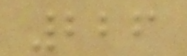226
